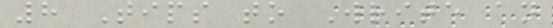8 Tips to Write an
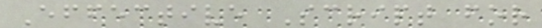Effective Script for
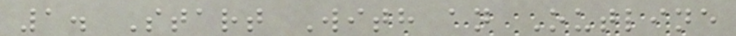1. Start With an Outline
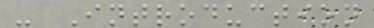- Introduction
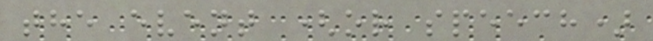the event (or speech)
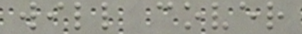will cover
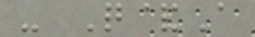- Q&A
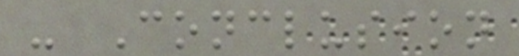- Conclusion
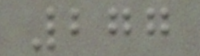277
